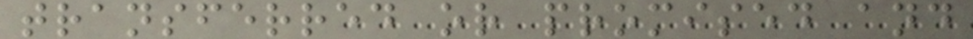transferred or promised and
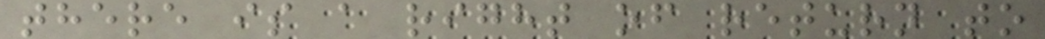there is a right of return to
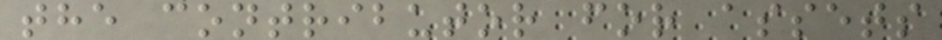the contributor for assets
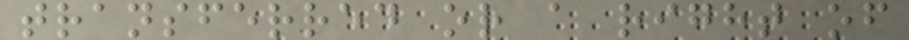transferred or a right of
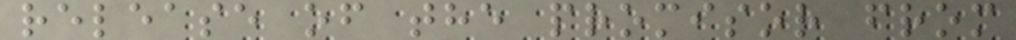release of the promisor from
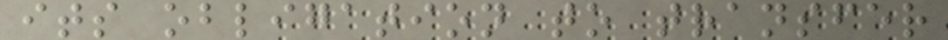its obligation to transfer
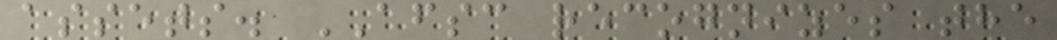assets. AFSC recognizes the
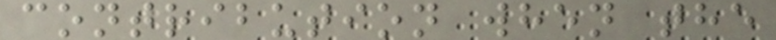contribution when the
